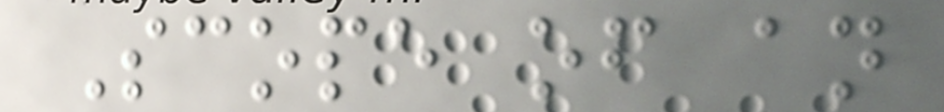Scope of an
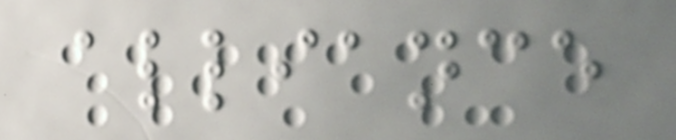alliance
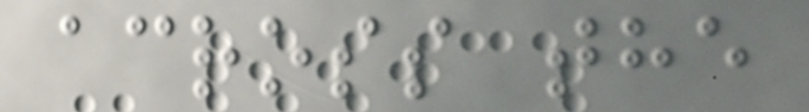across the
